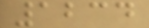1234
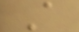A
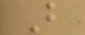B
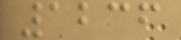1236
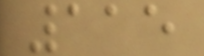115
